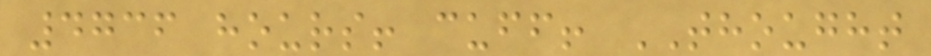4736 hours! cuff! THOUGHT
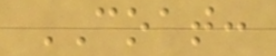COAT:
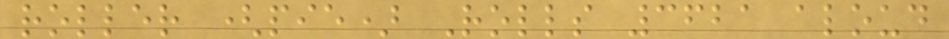roller (pie) Rolls 3621 aloud
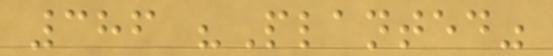386 "Planted"
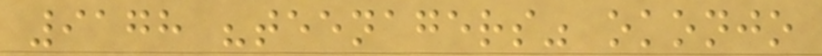9178 "teenagers" okonjo
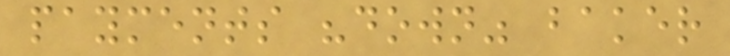payments "down" baker
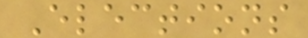Elections
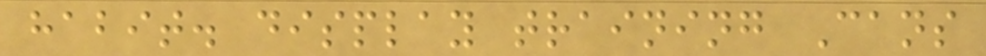habit. display training Cans
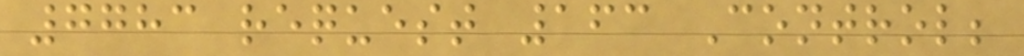7783 request 163 Control;
